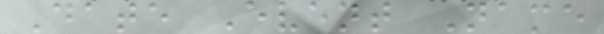Date Event Name
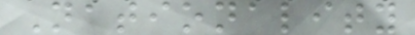Nationality
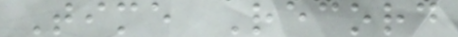Time Record
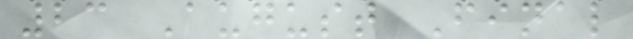23 August Final
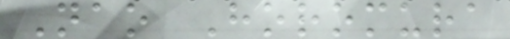Nao Horomura
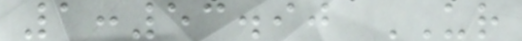1:53.90 UR
